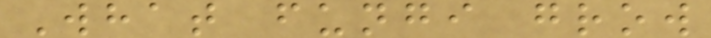What fungi grow
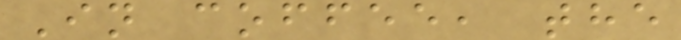In coffee, the
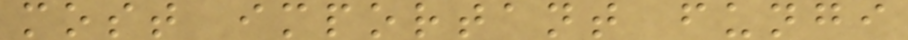most important fungi
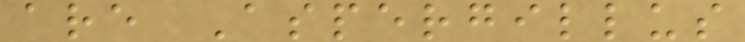are Aspergillus
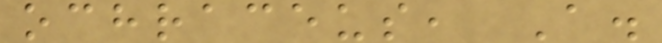ochraceus, A.
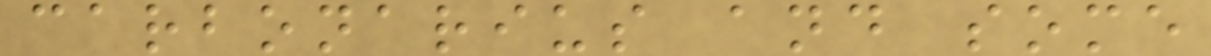carbonarius and some
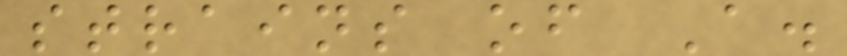strains of A.
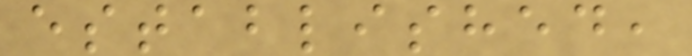established,
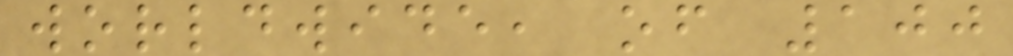worldwide, of 100
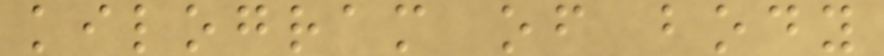kilogram of body
